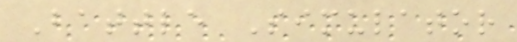Battle Simulator
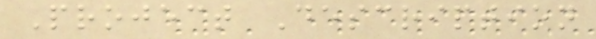Project Description
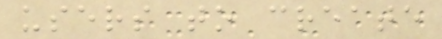users to create
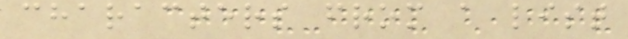characters from a list
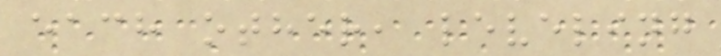each other, leveling
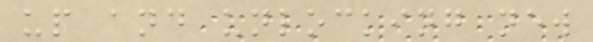up and unlocking new
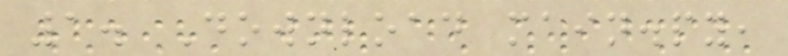1. Download main.py,
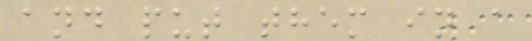and put them in a
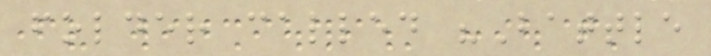folder called "Battle
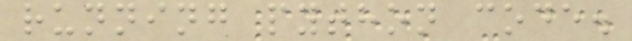running python code.
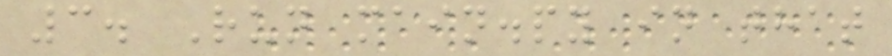3. Run main.py in that
